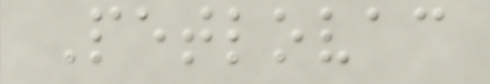Petlovac
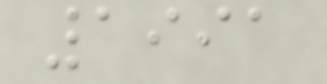1991
